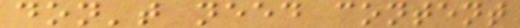don't need content
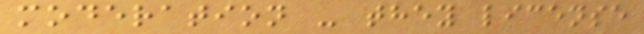moderation - they license
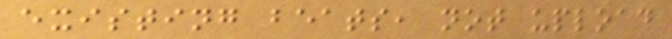existing beats, not upload
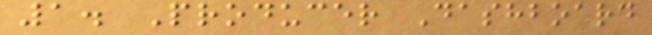1. Producer Dashboard
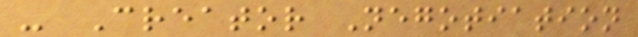- Creator Negotiation
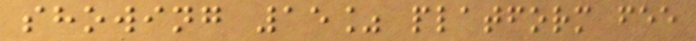showing 15% platform fee
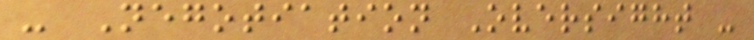- Negotiation Oversight -
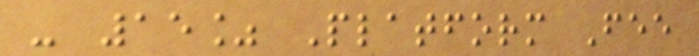- 15% Platform Fee
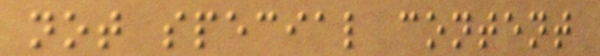not special content
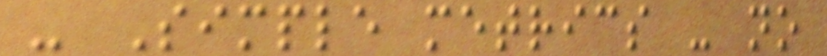- Simple metrics - no
